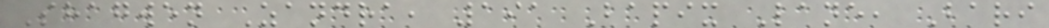Shagwen Zandra, 191 Bapix Lane, Bari
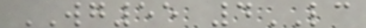WG55 4LC
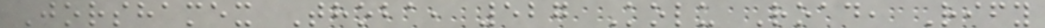Jorshamex Thoba, 527 Kolu Road, Rify
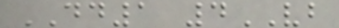DD1 4VB
